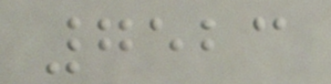7523
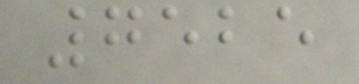7525
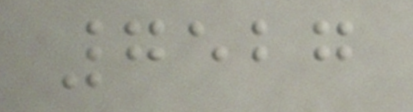7527
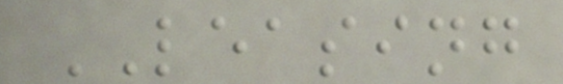LEASING
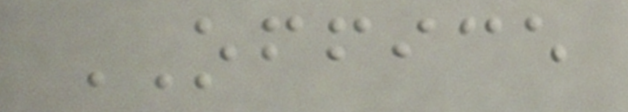OFFICE
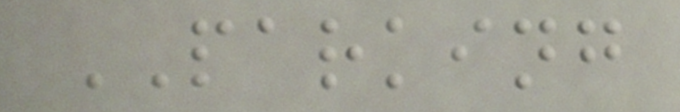PARKING
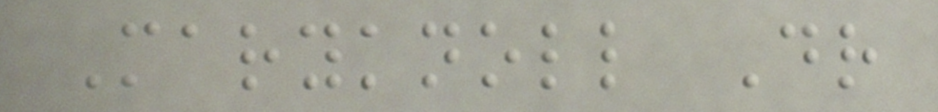Maryknoll Dr
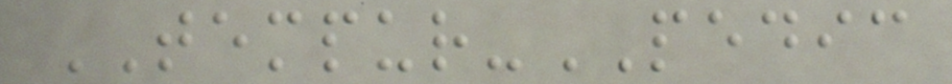TEMPUR-PEDIC
